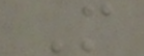M
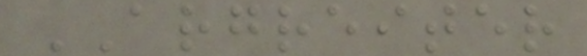ARGREITER
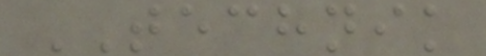TECHNIK
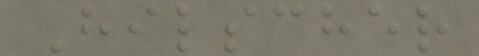Hilscher
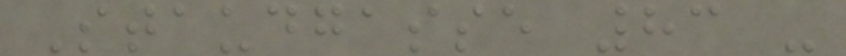Staudgasse 83 -
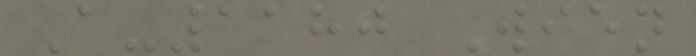A-1180 Wien
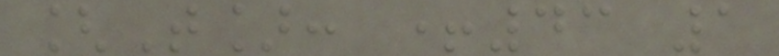[T]: +43 1
